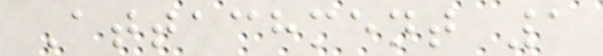Attachment 1
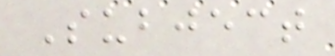Subject
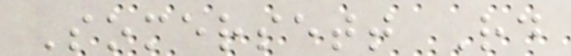Somersett Rd
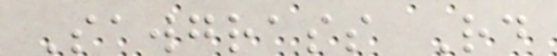Sawgrass Rd
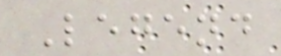Legend
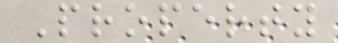Property
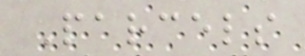Parcels
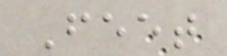Feet
